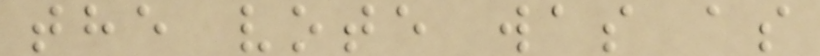the vote was as
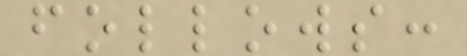follows:
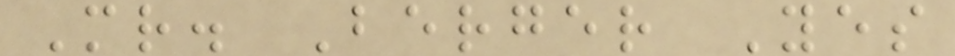Mr. Berger Yes
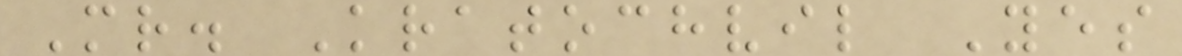Mr. Kratochvil Yes
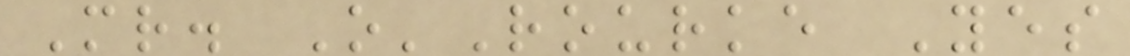Mr. O'Rourke Yes
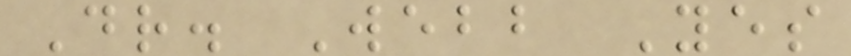Dr. Webb Yes
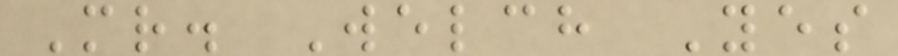Mr. Welch Yes
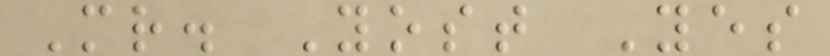Mr. Yost Yes
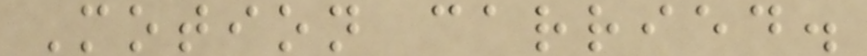Motion carried.
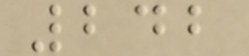242
